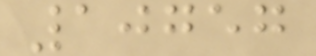10757
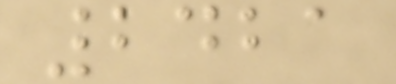2421
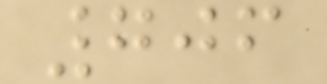706
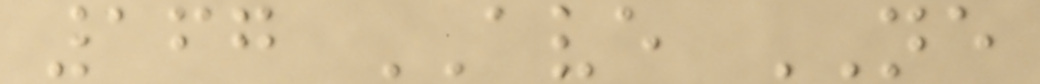167 AVE NE
